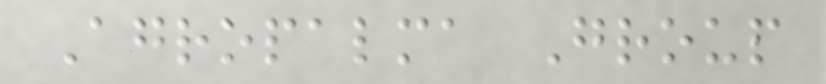Agropalma Group
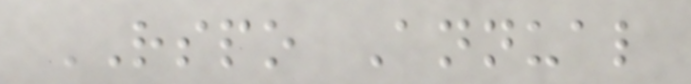RSPO Annual
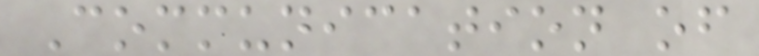Communication of
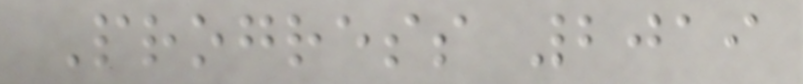Progress 2019
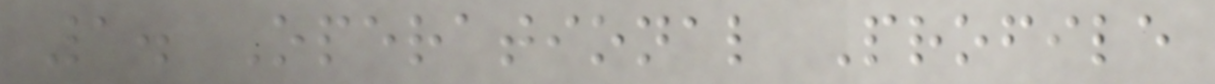1. Operational Profile
